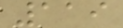119
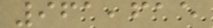961,615
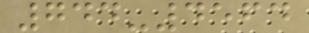744-4564
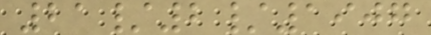21/2/1907
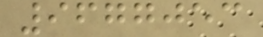9677053
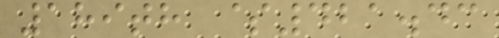189th $421.43
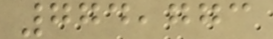774,773
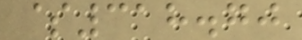$318.70
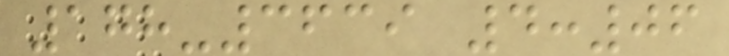178-3639 4:06
